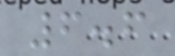6.6
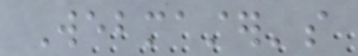Webmaster's
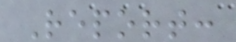Report:
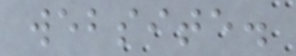website.
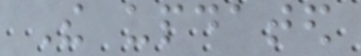The updated
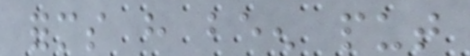forms have been put
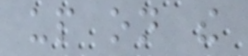up on the
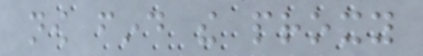now find the proxy
